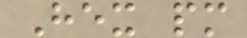Hex pm
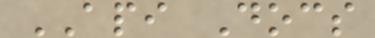API Docs
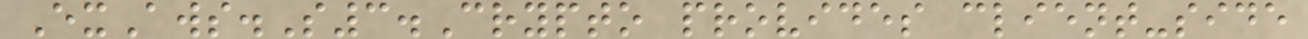ExAws.S3.Crypto provides client-side
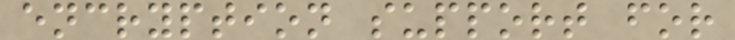encryption support for
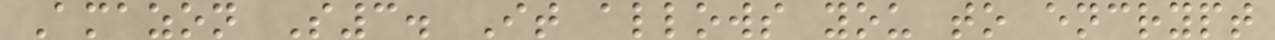Amazon S3. It allows you to encrypt
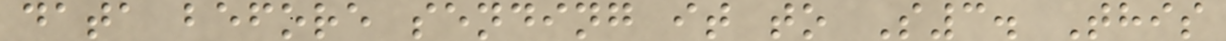data before sending it to S3. This
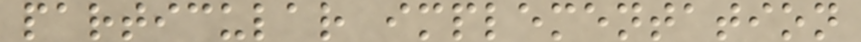particular implementation
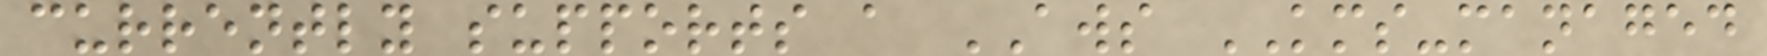currently supports a AWS KMS-managed
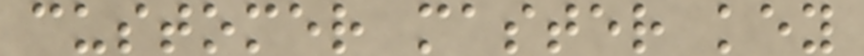customer master key
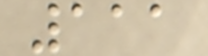111
